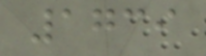1739
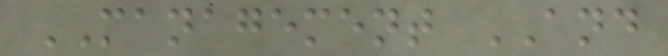MANAGEMENT AND
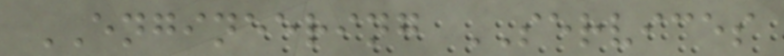ENGINEERING SERVICES
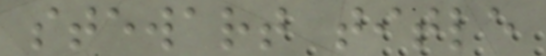stewart title
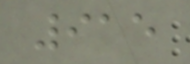915
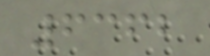6362
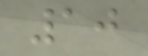10
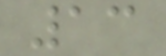13
